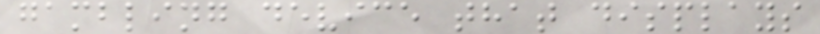gambling device that displays
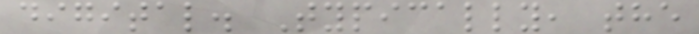digital. Typically, the
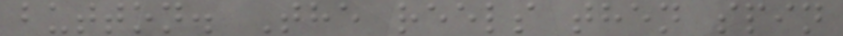button. The reels then spin
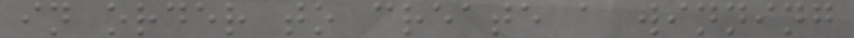in order to create a winning
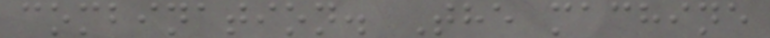combination. The machine
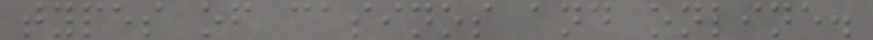types of casinos and online.
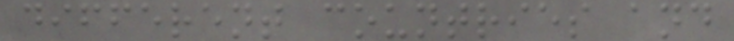different countries and
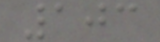103
